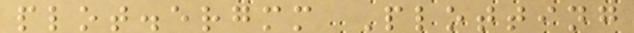plot.ergmm Plotting
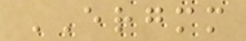ERGMM
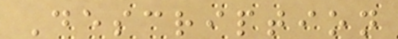Description
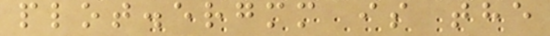plot.ergmm is the
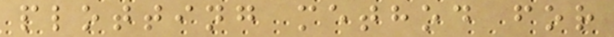plotting method for
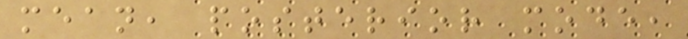mean, posterior mode,
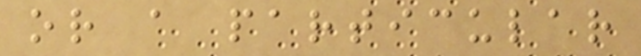or a particular
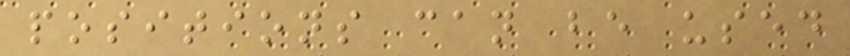positions can be used
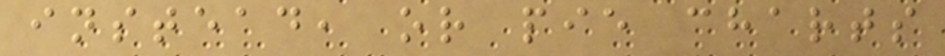instead, or pie charts
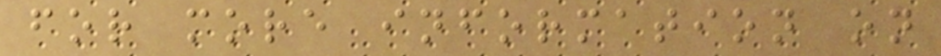for more information on
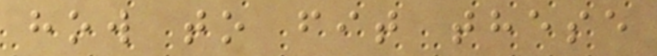how to fit these
